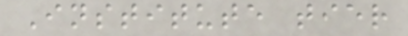Institute tier
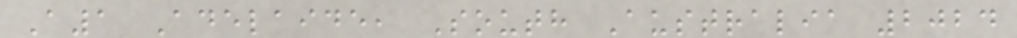A1 Adelaide, South Australia 2024
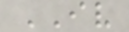IV
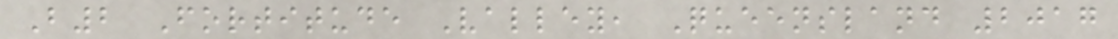B2 Fortitude Valley, Queensland 2017
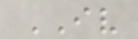IV
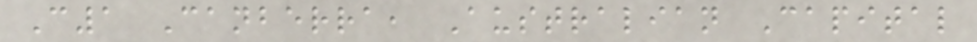C1 Canberra, Australian Capital
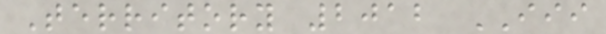Territory 2012 III
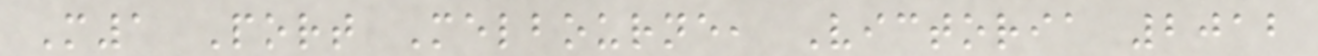M1 Port Melbourne, Victoria 2012
